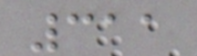311
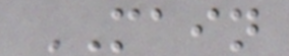MAIN
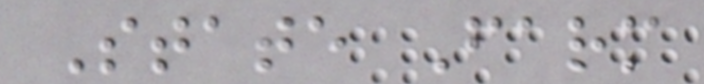State Farm
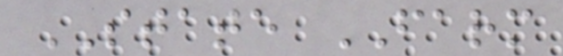STATE FARM
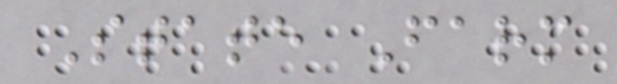State Farm
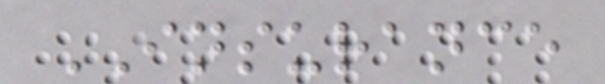INSURANCE
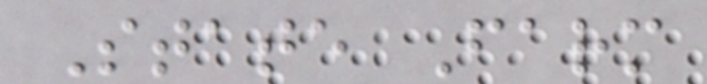State Farm
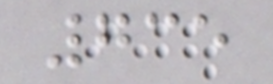735
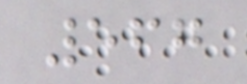567
